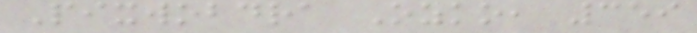Pixwobdra Ozko, 359
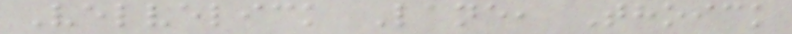Velvelick Lane, Thoick
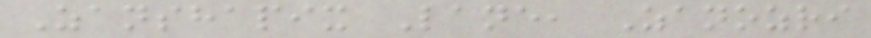Zanshapix Lane, Zanozri
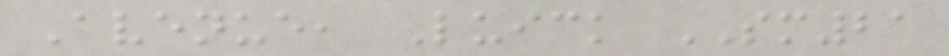Avenue, Luick SM21
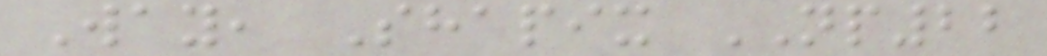Way, Shapix NP22
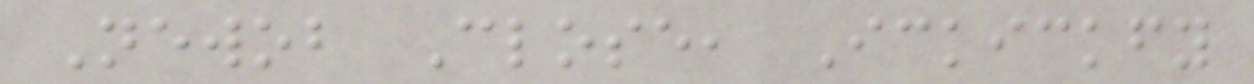Newob Close, Ickickfy
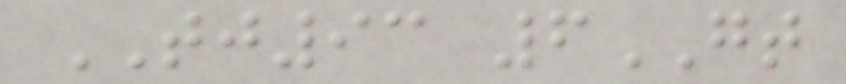TJ93 6GT
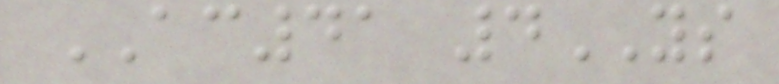AC41 4YS
